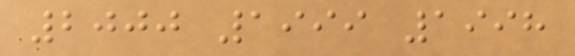2000 1999 1998
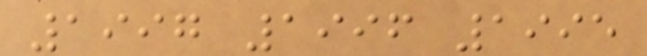1997 1996 1995
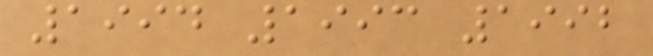1994 1993 1992
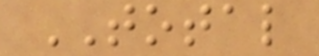TOTAL
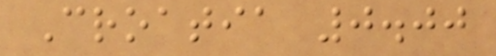Croatia 0.00
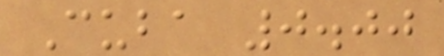Cuba 0.00
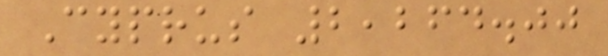Cyprus 2,264.00
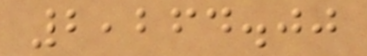2,264.00
